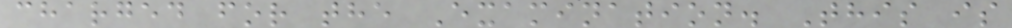charged for the Examination. This is
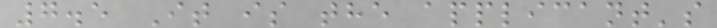7.5 It is the applicant's
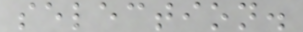selection.
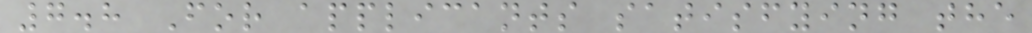7.8 For applicants satisfying the
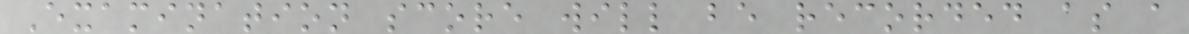Examination score will be recorded as a
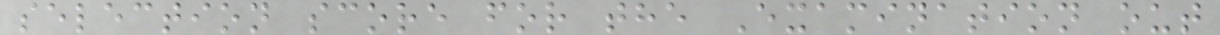selection score for the Examination out
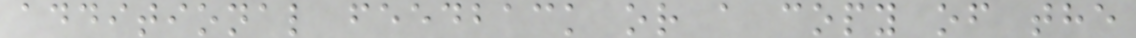additional feedback or a copy of the
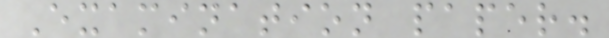Examination paper.
